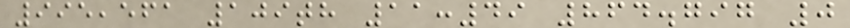995,561 109th 11:49 864.797 0
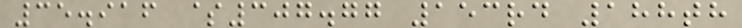35.916 $307.77 153rd 188th
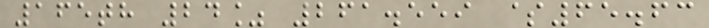165th 24% 261.559 $65.63
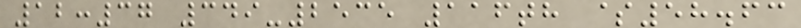12:37 349-2535 116th $58.63
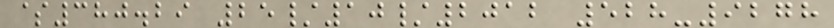$380.29 25/10/2012 528-9278
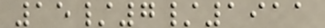15/7/1911
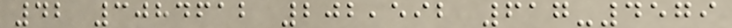42 3084612 202,592 617-4579
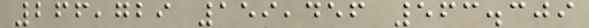266,729 159,456 563.309
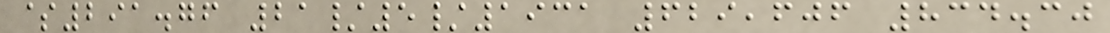$291.76 21/5/1931 629,606 834.30
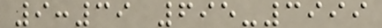9:39 695-3999
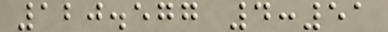120.577 4:51
